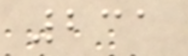231
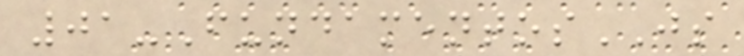01-FundamentosJS
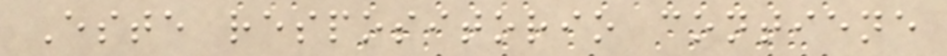Este respositorio contiene
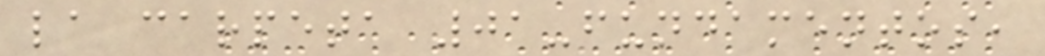la carpeta 01-fundamentos,
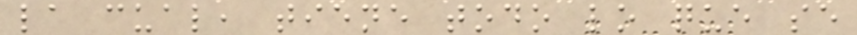la cual, tiene todo lo que se
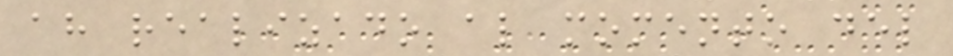ah realizado al momento del
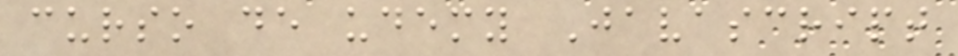curso de udemy Javascript
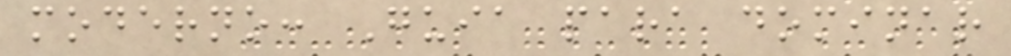moderno: Guia para dominar
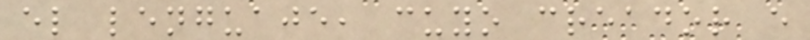el lenguaje, cuyo creador e
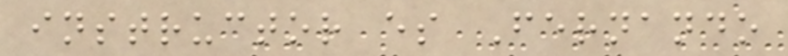instructor es Fernando
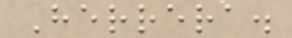Herrera.
